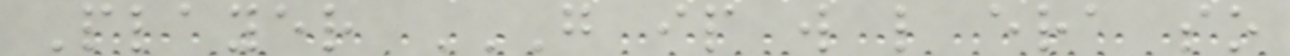Player G IP W L ERA SO
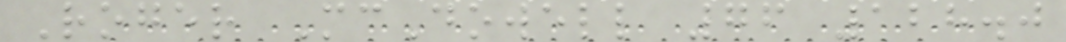Roger McDowell 76 128.0
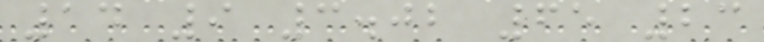14 9 3.02 65 23
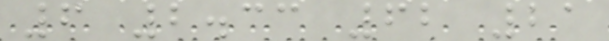6 2.33 62 21
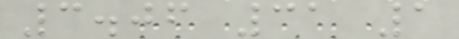3.06 31 1
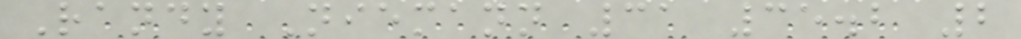Randy Niemann 31 35.2 2
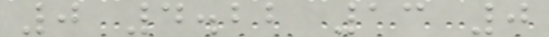0 4.22 13 0
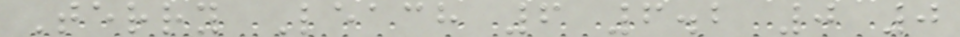Terry Leach 6 6.2 0 0
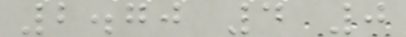2.70 4 0
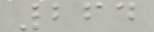264
